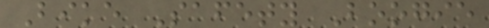Bike Safety Boogie
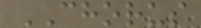CHORUS
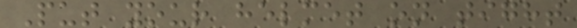Put your helmet on tight
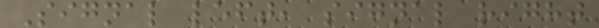Signal left, signal right
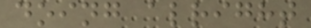doing alright
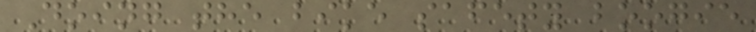Doing the bike safety boogie
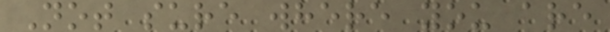Not sure where you are
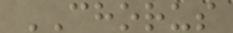CHORUS
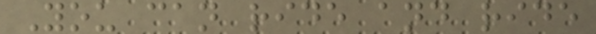You can ride and ride
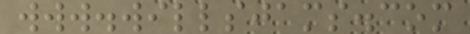www.willsjams.com
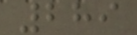289
